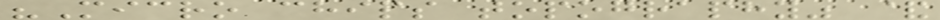"Micro chips topography" &
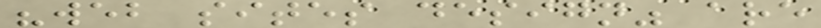"web sites design" are
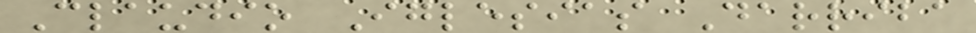Claudio Iglesias Darriba
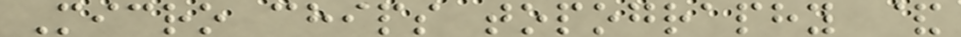Micro chips topography &
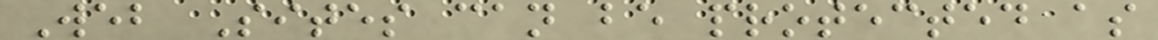Web Sites can be protected as
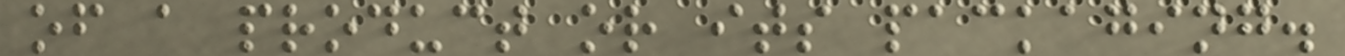of a product or its packaging.
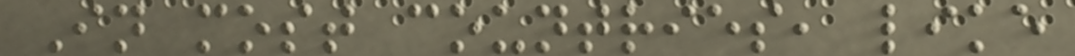In most countries, like
